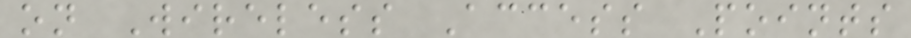on Wireless Access Points
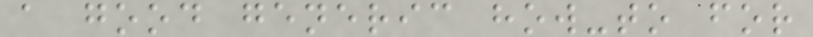a good generic how-to for
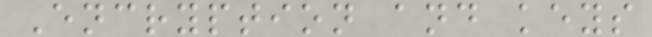Encryption and keys
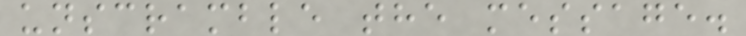unscramble the message.
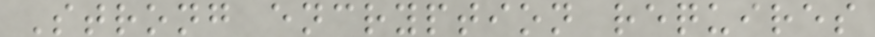Strong encryption requires
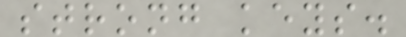strong keys.
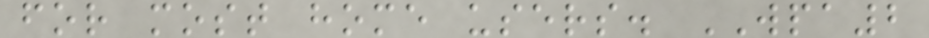for most home users. WPA2
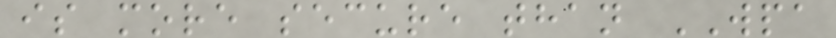is more secure than WPA
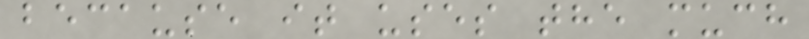because it uses the much
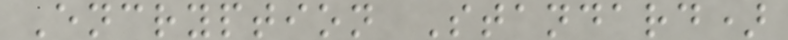Encryption Standard)
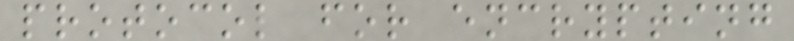protocol for encrypting
